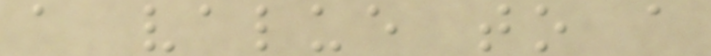a value to a
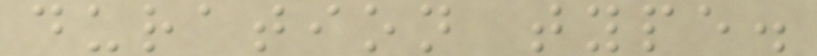duration type.
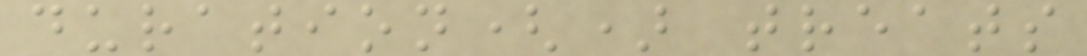duration() treats
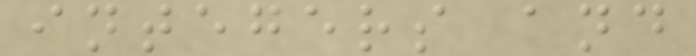integers and
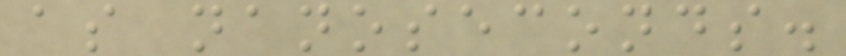as nanoseconds.
